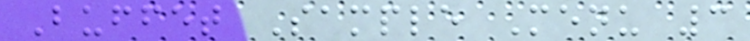Buffet Sample Menu 3
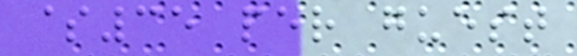$35 per guest
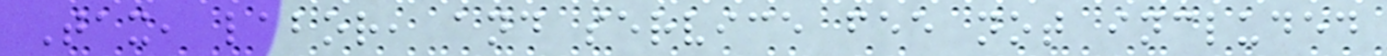Tax, labor, and service fee not included
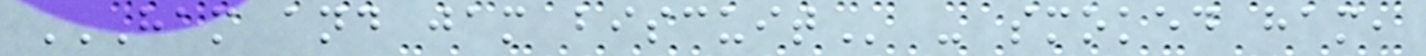HAM AND JAM BISCUIT - smoked ham,
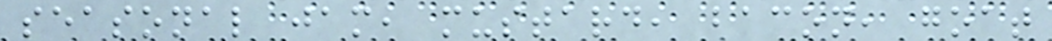seasonal jam, mustard, bacon, goat
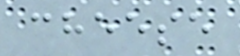cheese
